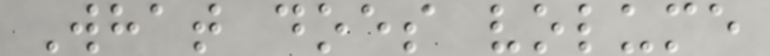What does volume
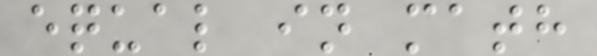equal in math
